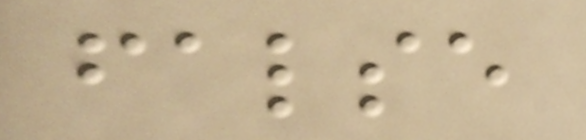false
